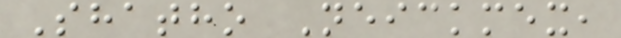Shatho Neickmex,
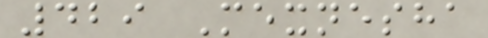429 Mexnesha
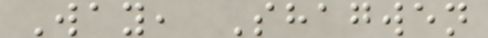Way, Shagwen
